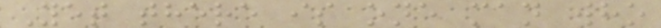Yet there is one man who
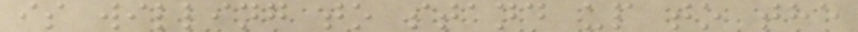is willing to stand up to the
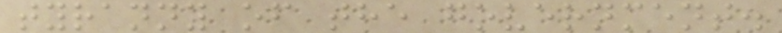tyranny of the government.
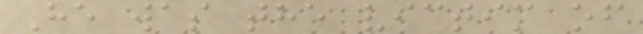He was the victim of
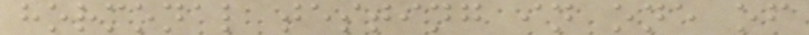hormonal testing in one of
